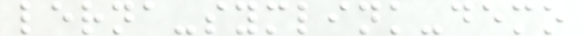lerna-symlink-demo
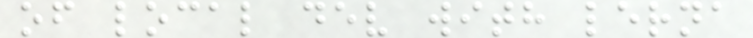of local dev with lerna
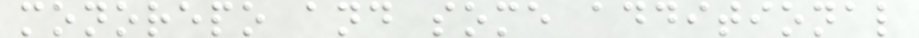monorepo and some additional
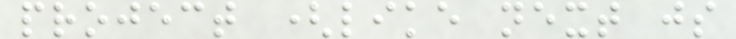project (like next js
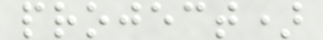project)
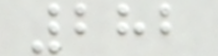282
